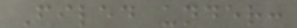Filed under:
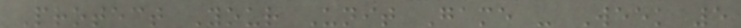Protect Your Unit Game - Week 5
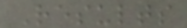Results
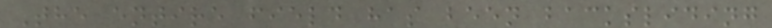The entire field has been backsliding
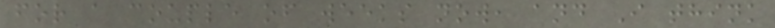for a couple of weeks now, and I think
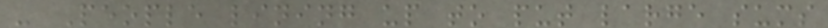- People lining up to put large sums
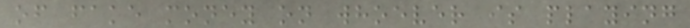of fake money on whoever is playing
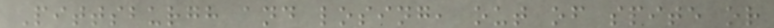Pittsburgh and losing, out of spite or
